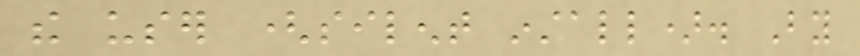the user (silent install). By
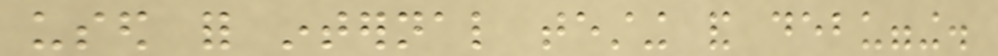used for internal testing and debugging.
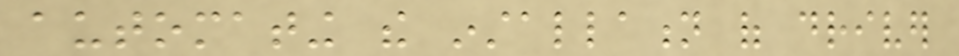automating the installation of driver
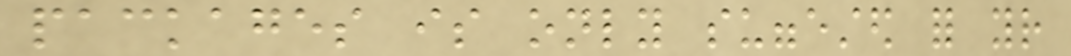packages is only suggested for your
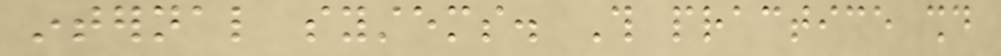internal systems. This practice should
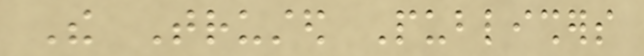The Trusted Publishers
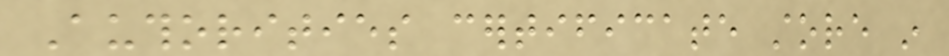Authorities certificate store in
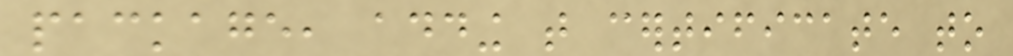package, adding that certificate to
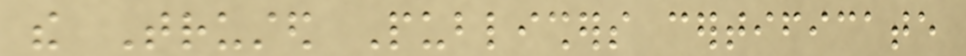the Trusted Publishers certificate
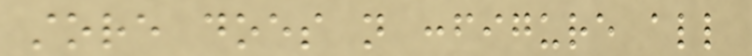store does not configure all
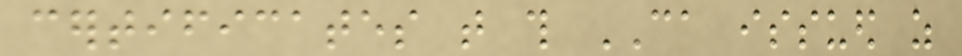certificates that this CA issued as
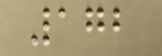172
